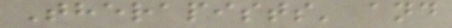Therapists' and
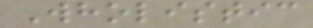Wholistic
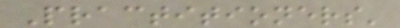Practitioners'
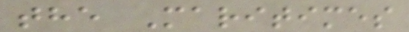the Maritimes
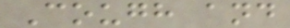Cough and
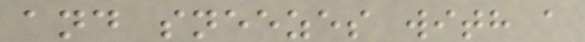and sneezes with a
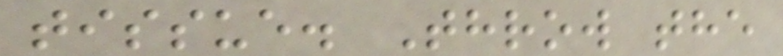tissue. Throw the
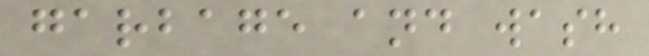garbage and wash
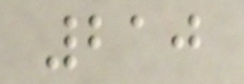210
